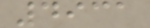4931
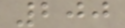200
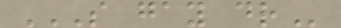S GAY DR
